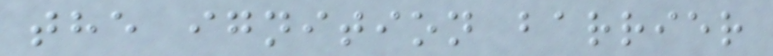the ignition barrier
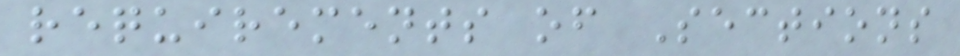requirements of Sections
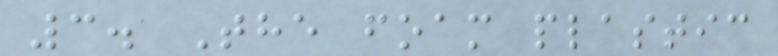3. The foam plastic
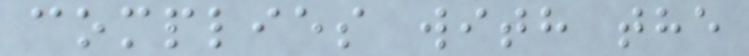complies with the
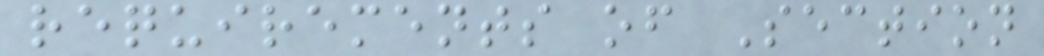requirements of Section
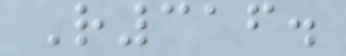R316.
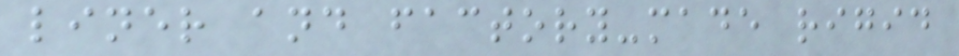liner and factory-made rigid
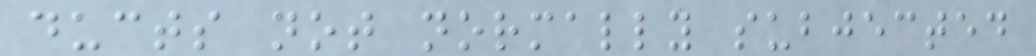ducts not normally subjected
